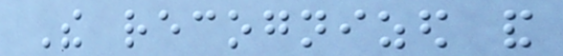The recognized and
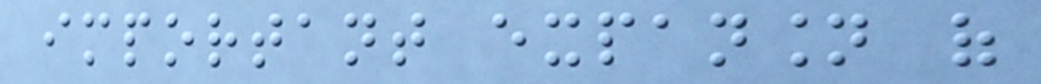important expansion of
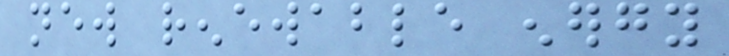new renewable energy
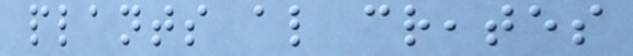plants also creates
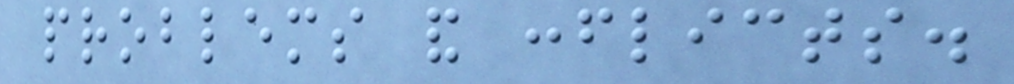problems and conflicts.
